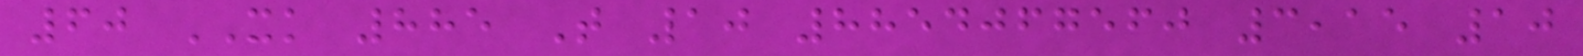60 XK 885 T 10 8854067560 3,15 10
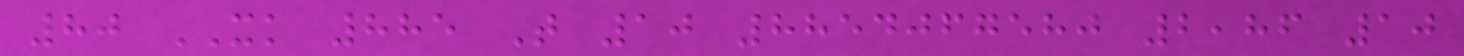80 XK 885 T 10 8854067580 2,86 10
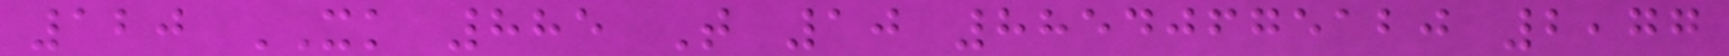120 XK 885 T 10 88540675120 2,77
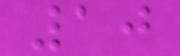10
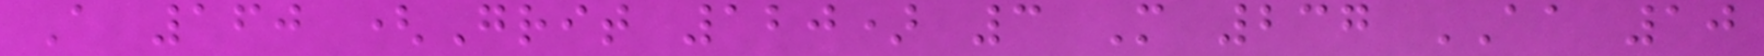A 160 (Grit 120) 3 M 237 AA 10
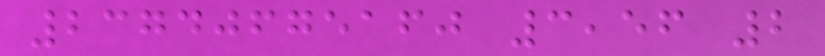23740675160 3,56 2
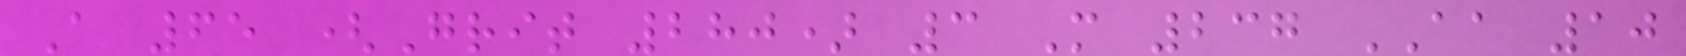A 65 (Grit 280) 3 M 237 AA 10
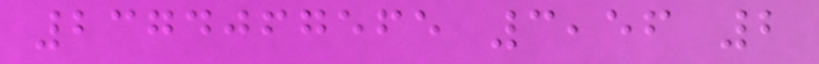2374067565 3,56 2
